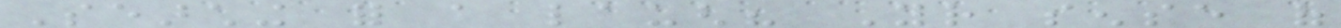Searching for a laugh? Your sense of
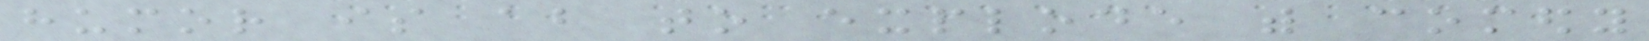humor is about to explode with comedy
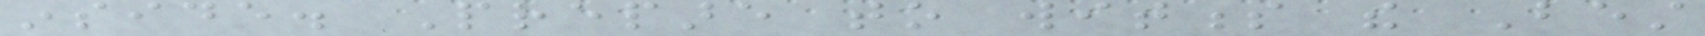inside. Prepare to witness the Best
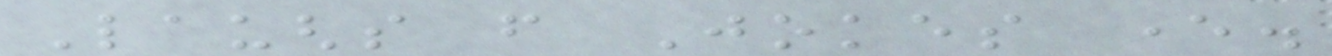Laughs from Jokes ever.
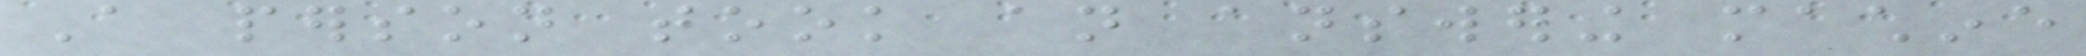A person took an answering machine
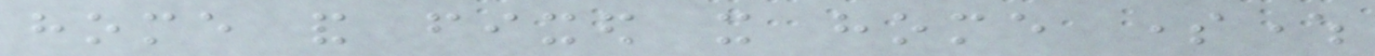home and fixed it home somewhere
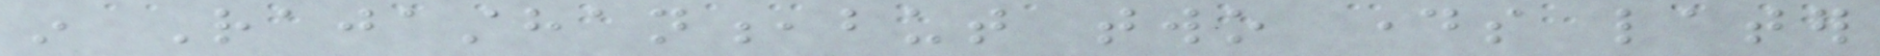in Rajasthan,but two days later
